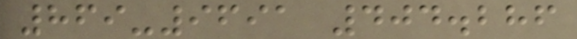869-9691 404.286
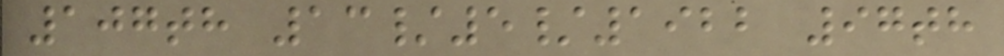107th 13/5/1922 97th
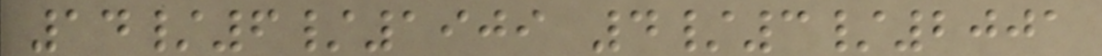14/6/1909 4/3/2001
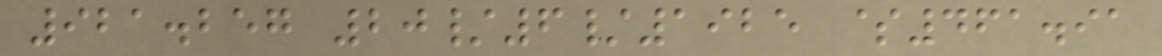921.257 20/6/1925 $461.91
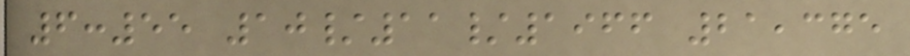6:55 10/11/1966 21,375
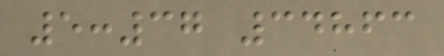5:37 34863
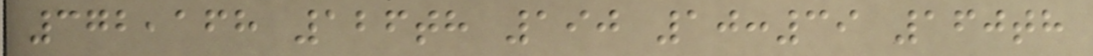372,168 126th 190 10:39 160th
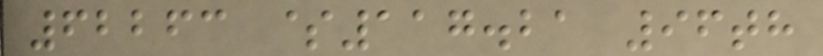62263 $117.21 96th
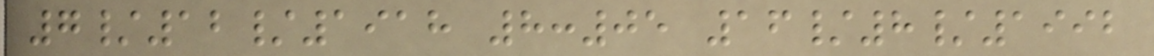7/12/1918 8:05 16/8/1992
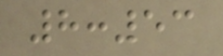8:53
